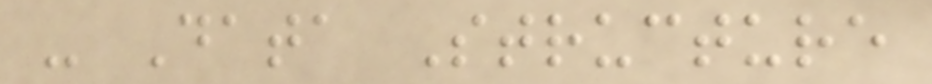- Data Structure
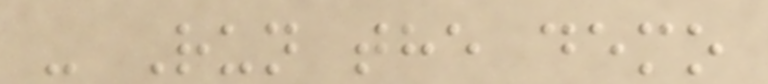- Run the demo
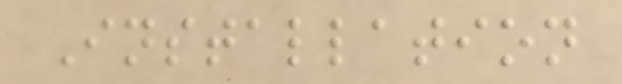Installation
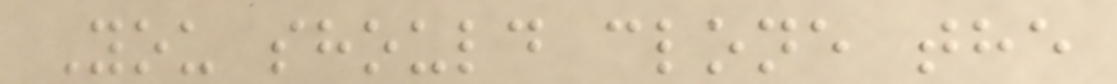You should clone the
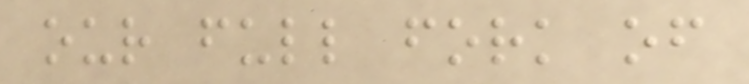our full fork of
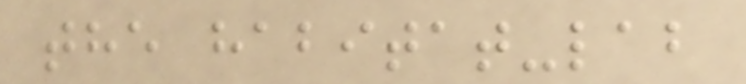the habitat-lab
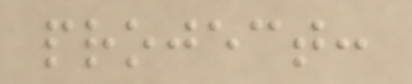project:
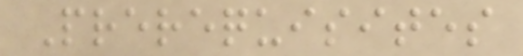Prerequisites
